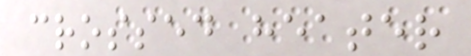crossed heater
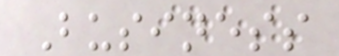Business
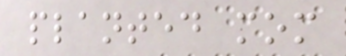planted mom
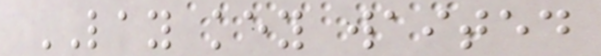LAY key waited
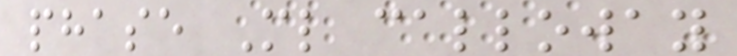phase Ml calloway
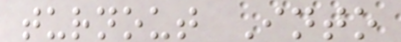turnout Into
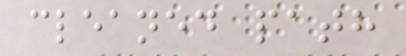cleaned path
